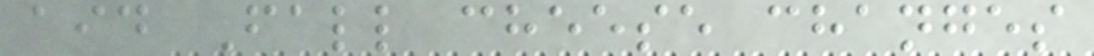aid Fall cheese changes
